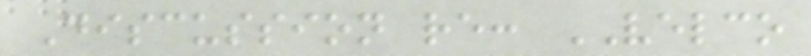Discussion re: VELCO
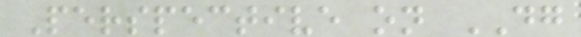Perspective on DG
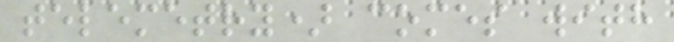telemetry) comes with
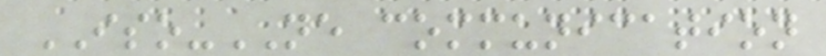ISO-NE communication
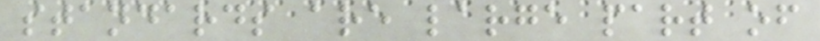standards are large part of
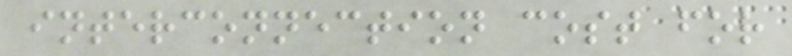interconnection cost for
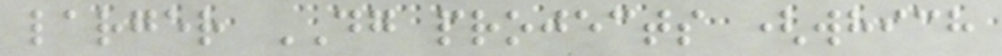larger DG projects (which
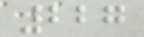227
